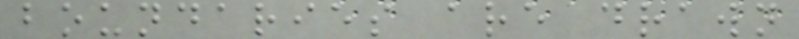boundaries are drawn
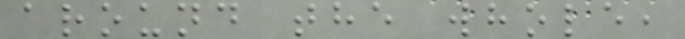around the whole,
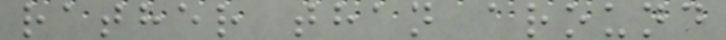rather than around
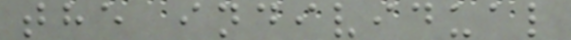the individual
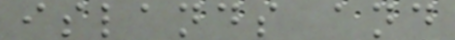islands and
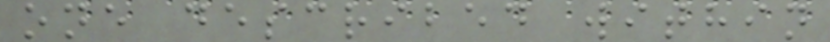one described within
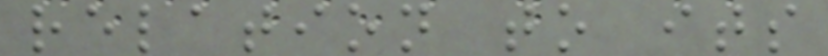relation to its
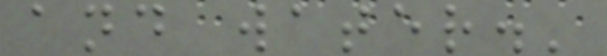and water.'
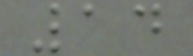14
